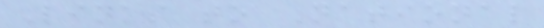Links to National
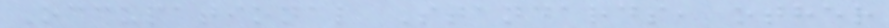Occupational Standards, other
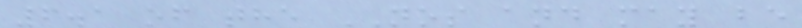6.1 of the NOS and may be
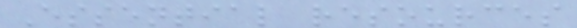Essential resources
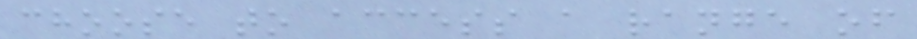choose to access a range of
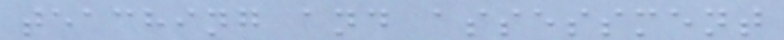teaching and assessment
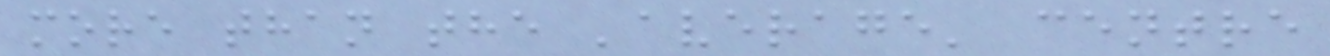more than the 'average' centre
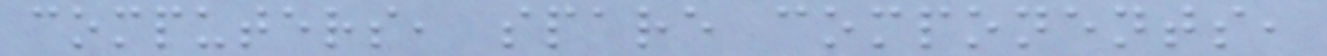computers, spare components,
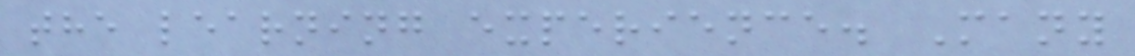the learning experience. Many
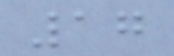17
